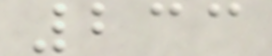233
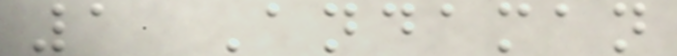1 Andaman
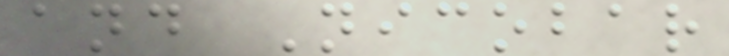and Nicobar
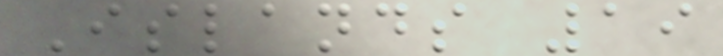Islands 19
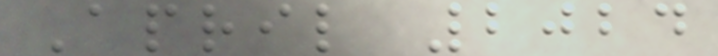April 2024
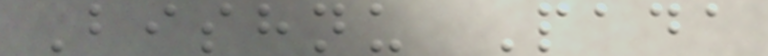Bishnu Pada
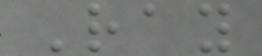Ray
